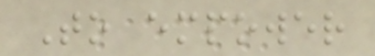To empower
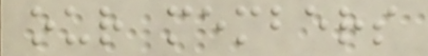our members
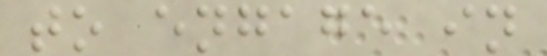to engage in
